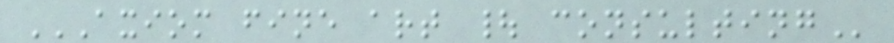AXIOM FINE ART | CONSULTING
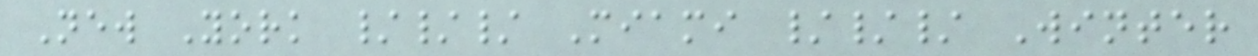New York /// Miami /// Winter
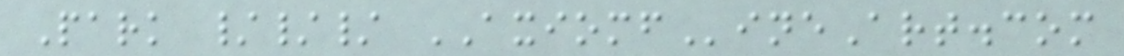Park /// AXIOMFineArt.com
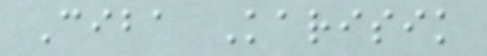Ciba Karisik
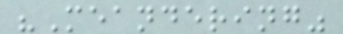"Meandering"
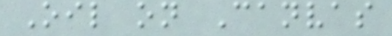Oil on Canvas
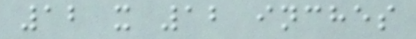12 x 12 inches
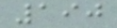190
